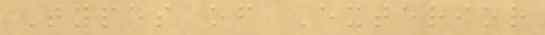Types of Exterior
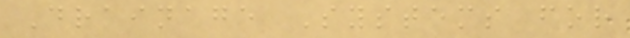Drainage Systems for
